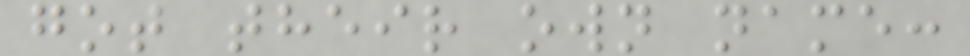got their own name:
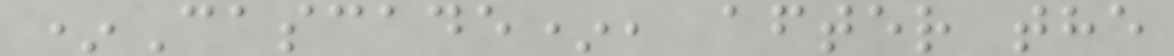*Cascade*, after the
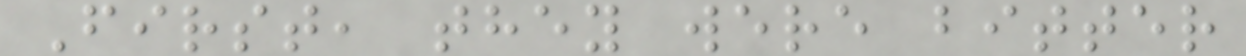First, they were bitter
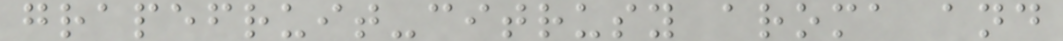grapefruit-citrusy aroma and
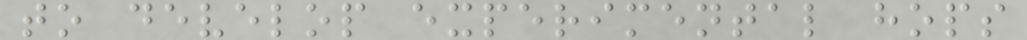to develop experimental hops
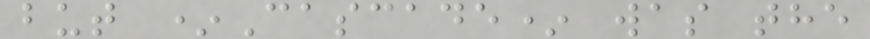but *Cascade* was the
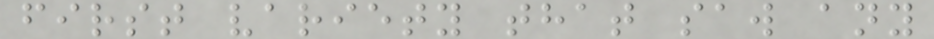first variety that saw any
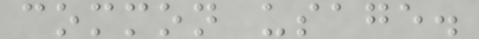common usage.
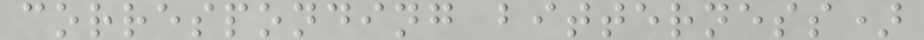corresponding bitterness)
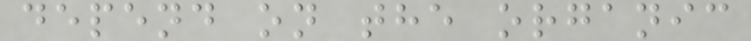depend on the organic
